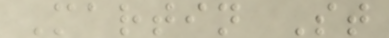Martin St
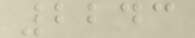2243
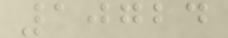10724
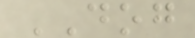DOG
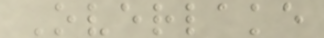Overlake
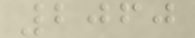2060
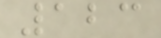123
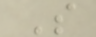S
